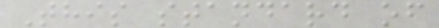This standard of
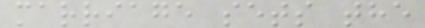marriage sets the
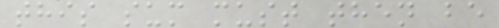this sum must then be
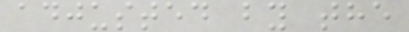adjusted by the
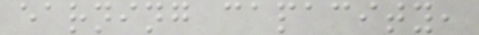earning capacity,
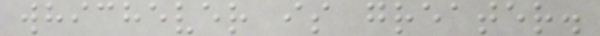whichever is greater.
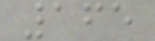165
